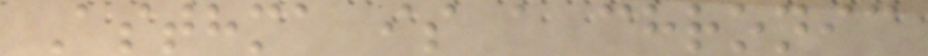Asthma is a chronic
